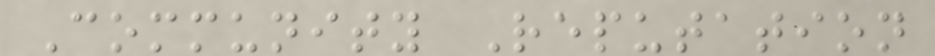Community Reputation
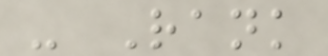- Rank
